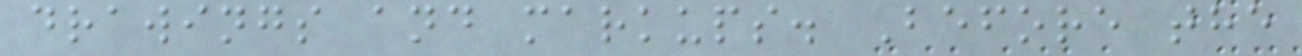drawings and markups. Before the
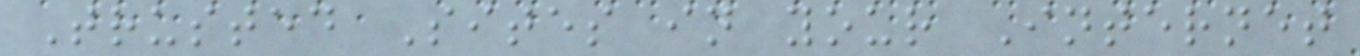Trusted Sites in your Internet
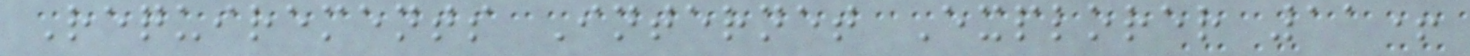Requirements Internet Explorer 11+
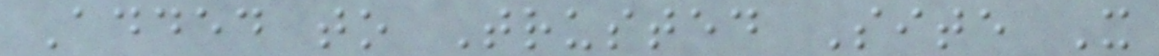Added to Trusted Site X
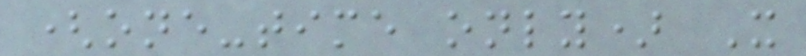(one-time only) X
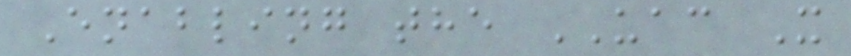Enabling the UAC X
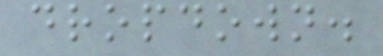dropdown.
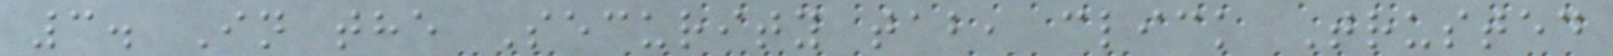3. In the Security tab, click Trusted
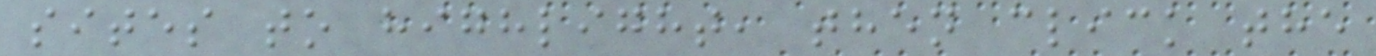sites to highlight, then click the
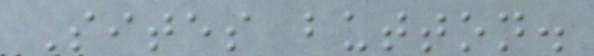Sites button.
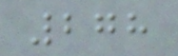278
